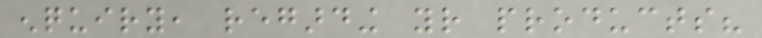enquiry, regarding your products?
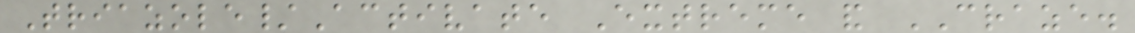Triazole/Activate Extreme and CRAZE.
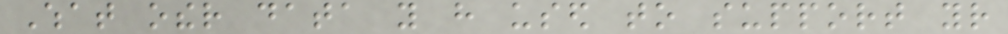What other data you have used to support your
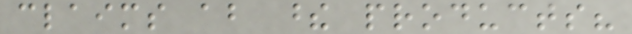claims about these products?
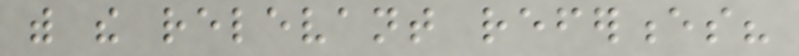with the relevant references?
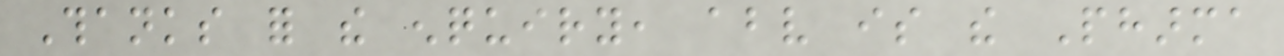Thanks for the enquiry, above is the Pharma
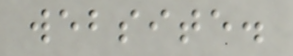website.
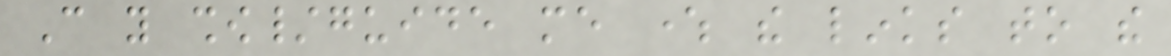Can you show/guide me where the links to the
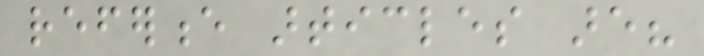reference articles are?
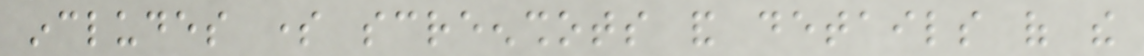includes some screenshots and details of the
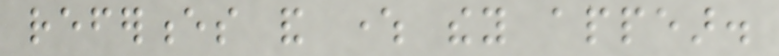references and where they appear.
